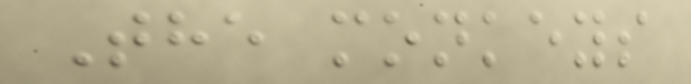The monkeys
